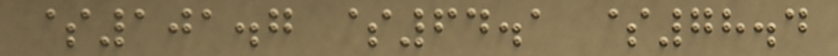$101.7 $64.1 $78.4
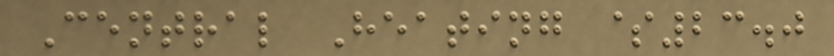Central Heating $23.0
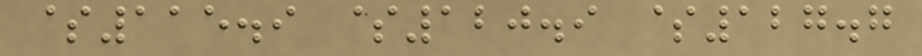$115.9 $120.9 $127.7
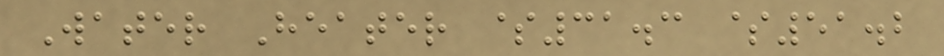Water Heater $31.3 $51.2
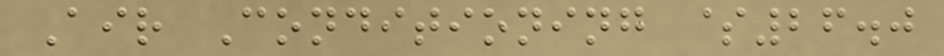Air Conditioning $26.0
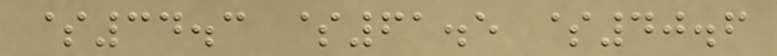$34.3 $61.5 $40.6
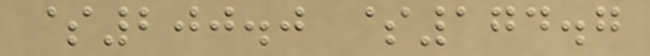$200.0 $174.7
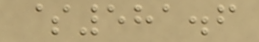$581.6
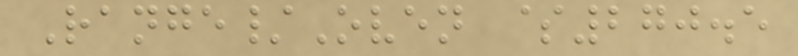Range/Oven $270.5
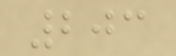203
